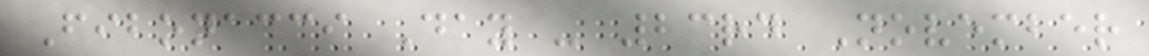Fibonacci Day - 23rd November
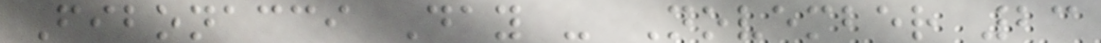Fibonacci Day - November 23
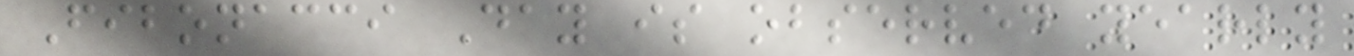Fibonacci Day is observed yearly
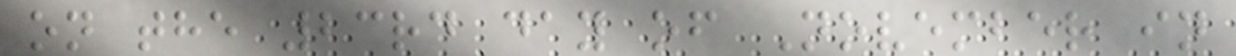on the 23rd day of November in
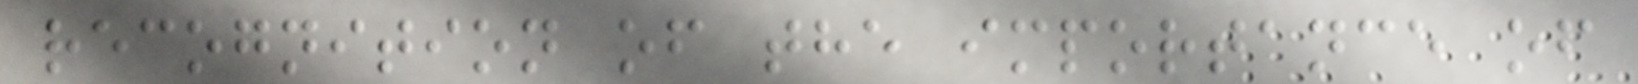recognition of the importance of
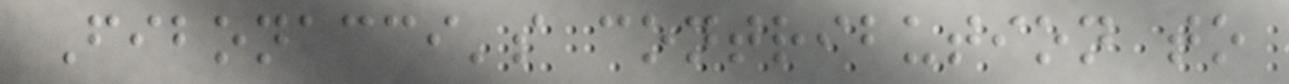Fibonacci's contribution to
